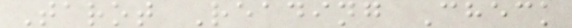Tarot Reading Check
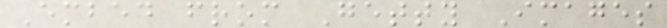Embed from Getty Images
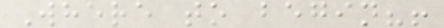Where to begin?!
